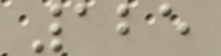125
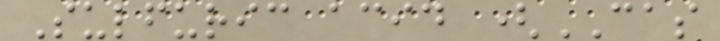Sulfuric acid (CAS
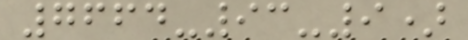7664-93-9)
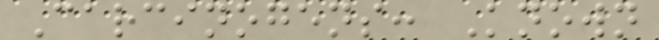Carcinogens: Known
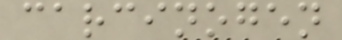carcinogen
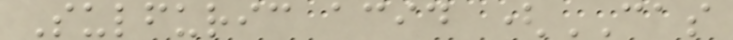Sulfuric acid (CAS
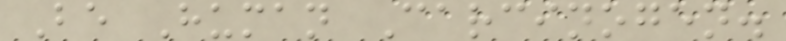Be Human Carcinogen.
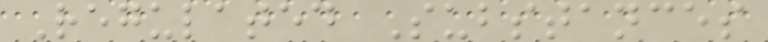Regulated Substances
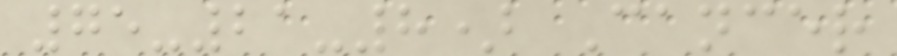75-21-8) Cancer
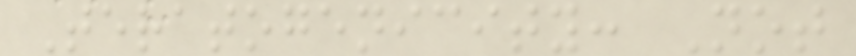Teratogenicity: Not
